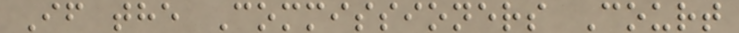If the Commissioners Court
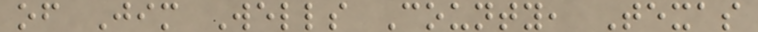of Jim Wells County, Texas
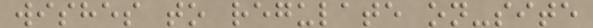wishes to regulate on-site
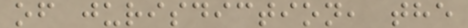of jurisdiction, the
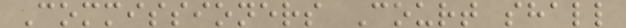Commissioners Court shall
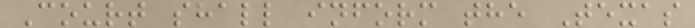Court shall inform the Texas
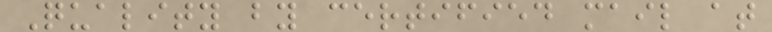Quality by certified mail at
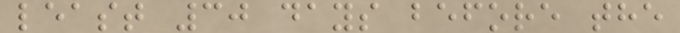least 30 days before the
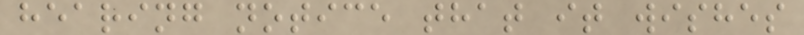hearing notice that it wishes
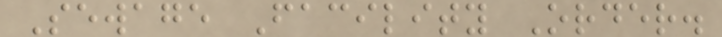Sewage Facility Order.
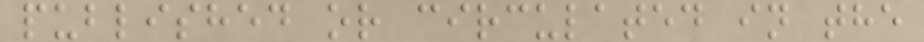published or circulated in the
